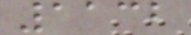1132
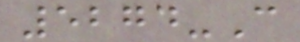5274-C
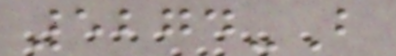5274-B
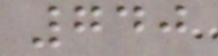740
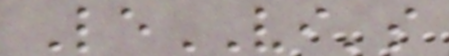LeVI's
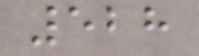528
